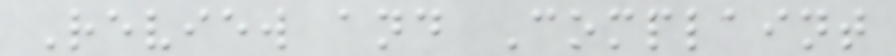Review and Complaint
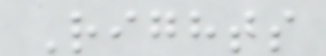Rights
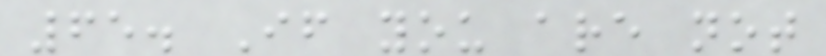65. If you are not
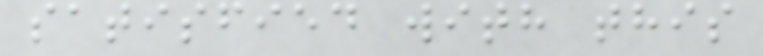satisfied with this
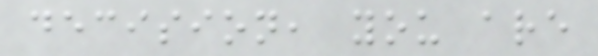decision, you are
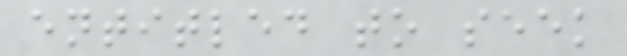entitled to seek
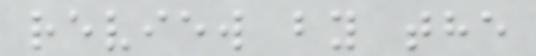review by the
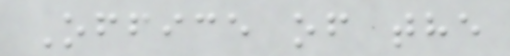Office of the
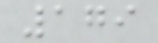179
